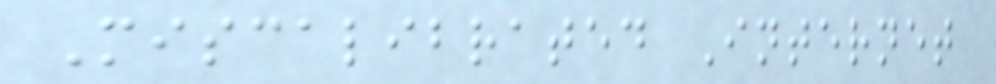Miscalibrated Internet
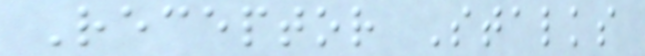Receptor Stalks
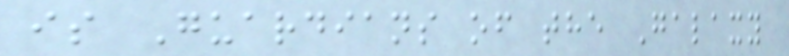is Guardians of the Galaxy
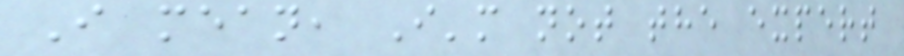I mean, I'm not the expert
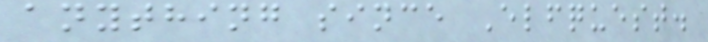anything since Elfquest.
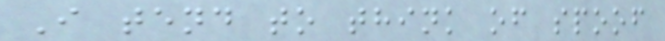I tend to think of spoof
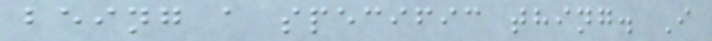being a specific thing. I
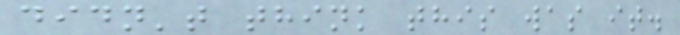didn't think this was it.
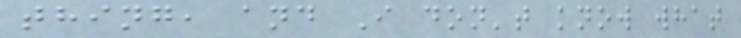thing, and I don't know what
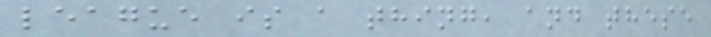league is a thing, and these
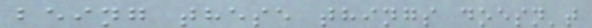being these things doesn't
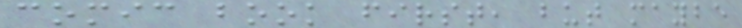comic book first, but maybe
